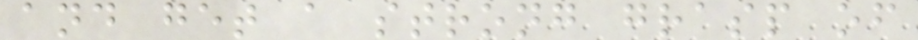and get a strong grasp of
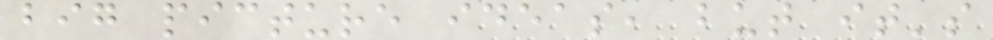big picture ideas, but it's
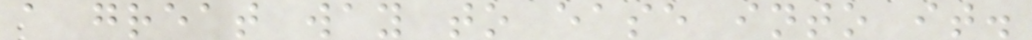a great way to ease into it.
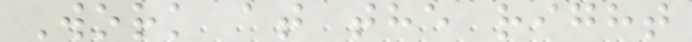Work at the right
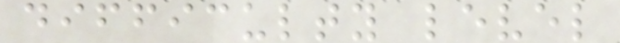difficulty level
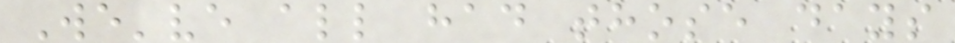We've all had those days
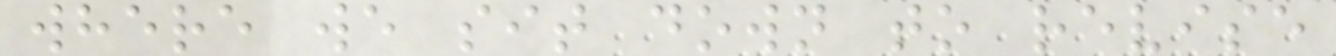where we sit down to revise
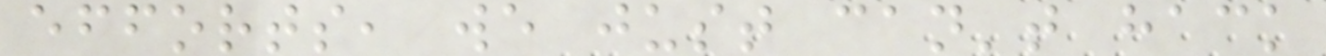efforts, we just can't hack
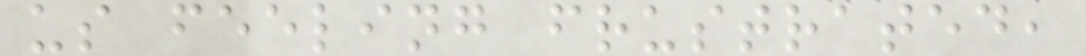us feeling frustrated,
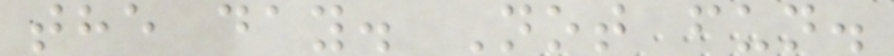the day. Not fun.
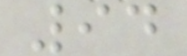94
